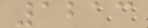1213
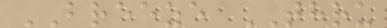BREEZE THRU
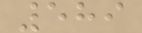589
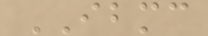IBMC
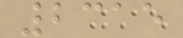2315
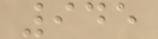945
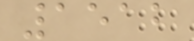1512
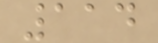114
